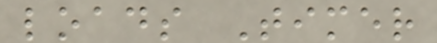loads Timer
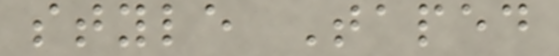style Taped
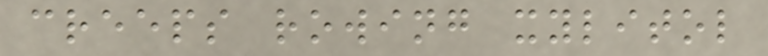creeps rowing xylitol
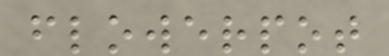flowerpot
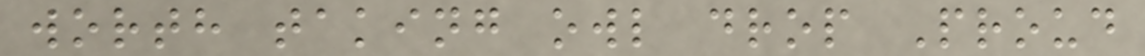worth taking owl drop Proud
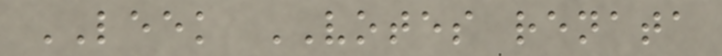LEEK VOTES renata
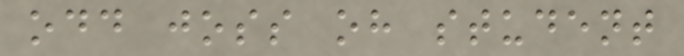odd joss oh student
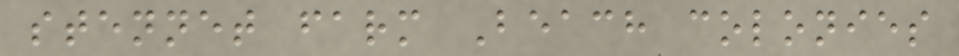stennet farm Beach colonies
